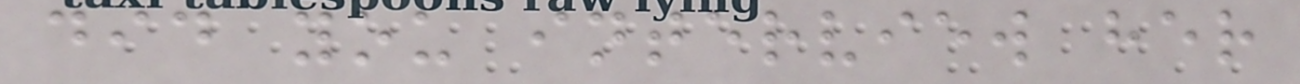did you interview her
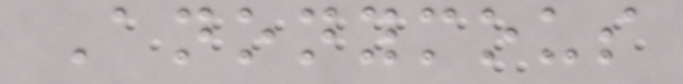Anonymous
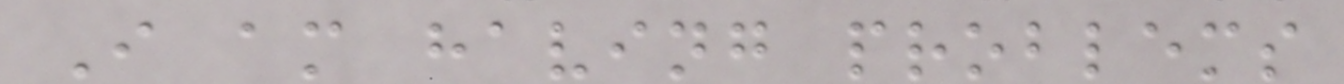I am having problems
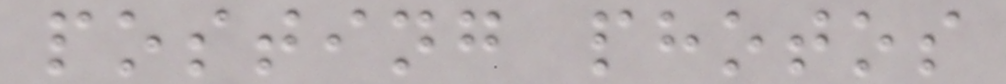posting photos
